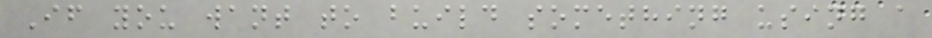If you want to build something using a
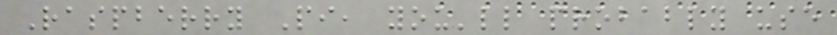Raspberry Pi, you'll probably use
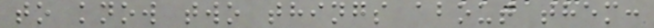to know two things about them:
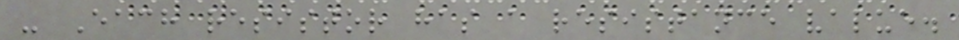- Each resistor has a resistance value.
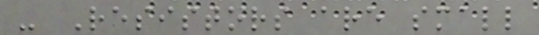- Resistors are small
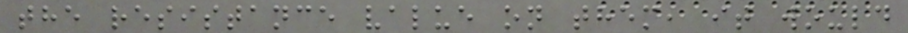the resistance value on them, it would
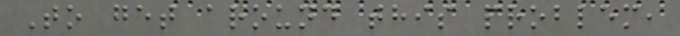To get around this problem,
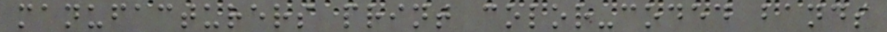manufacturers print color-coded bands
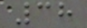38
